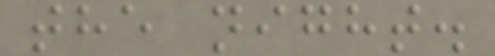the night.
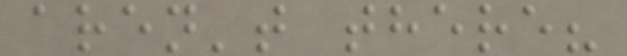aren't there?
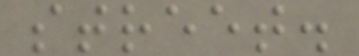street.
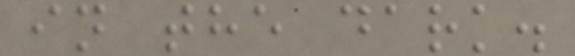in the dark.
